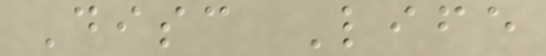Disc Life
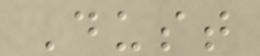Dust
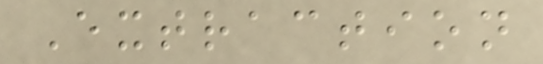Extraction
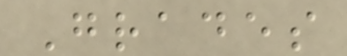Grades
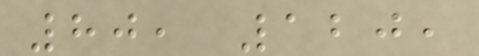80, 120,
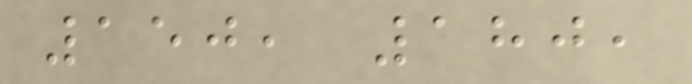150, 180,
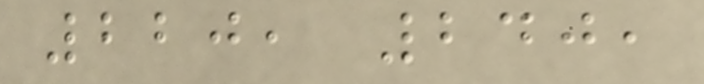220, 240,
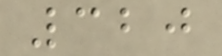320
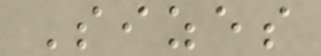Sizes
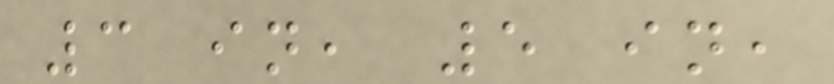3 in, 5 in,
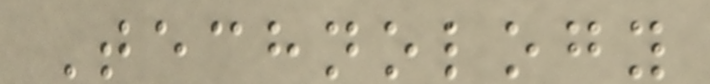Technology
